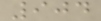904
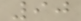90
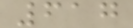617
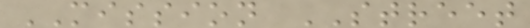MISSION STREET
